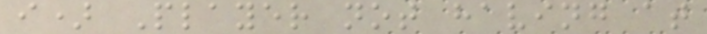i) Player not having at
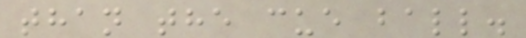than the cue ball.
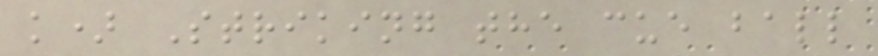k) Striking the cue ball
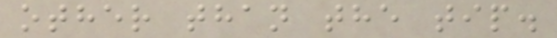other than the tip.
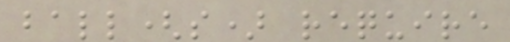ball(s) require
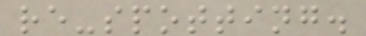re-spotting.
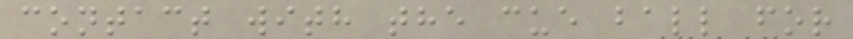contact with the cue ball for
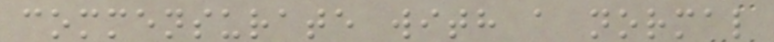commensurate with a normal
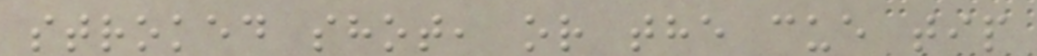stroked shot, or the cue tip
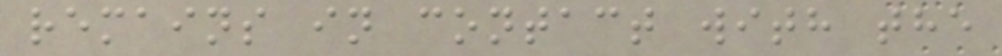remains in contact with the
